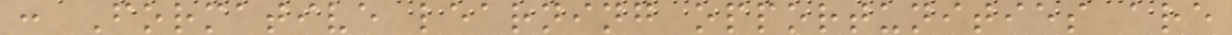: Formative learning opportunities are
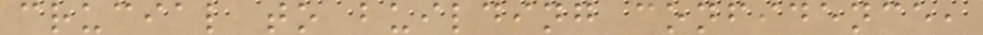crucial to building confidence,
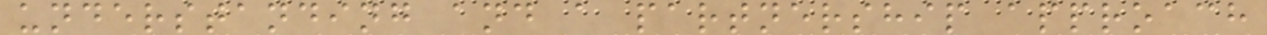understanding and a partnership approach
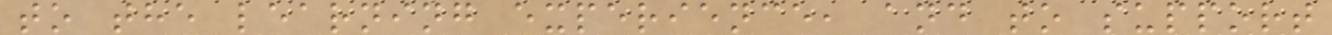to the learning experience, and to support
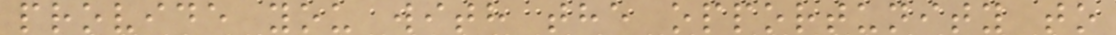provide you with the opportunity to
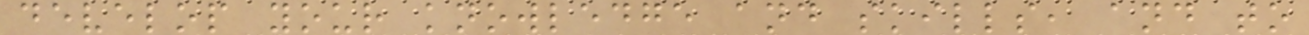develop your knowledge and skills, and to
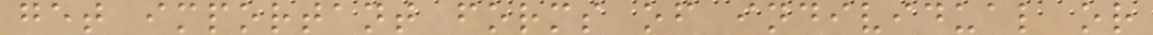get important forms of individual or
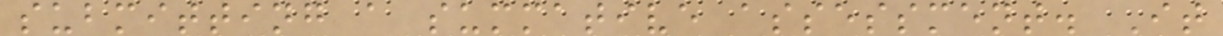submitting a summative assessment. It
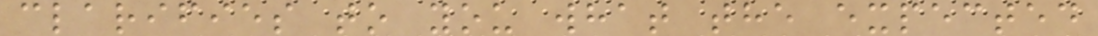clarifies to you what the expected
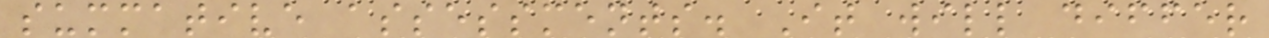summative assessments. It will differ
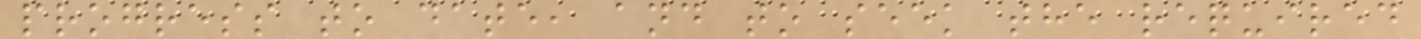progress to date, and to seek the required
